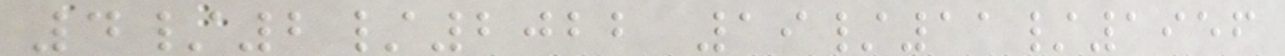4/2/2022 19/11/1956
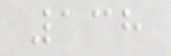138
